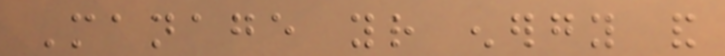Manage your energy and
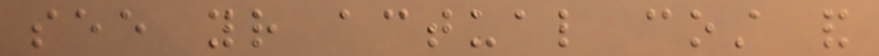see your actual cost and
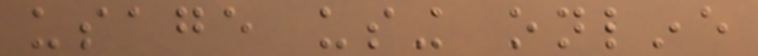usage using online
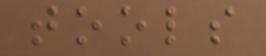tools
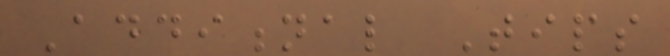Additional Tips
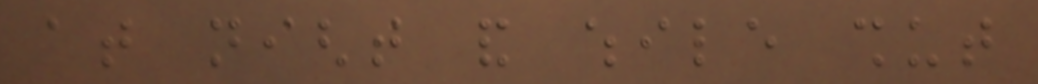at night and while shut
